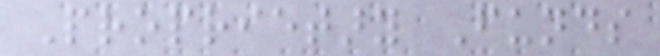Proprietary Funds
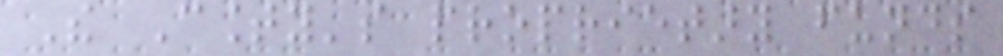The County's proprietary funds
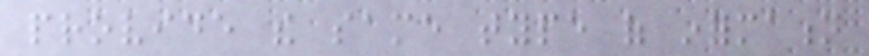provide the same type of information
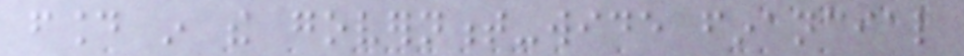found in the government-wide financial
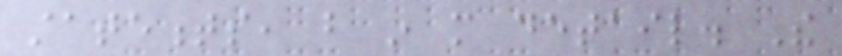statements, but in more detail. The
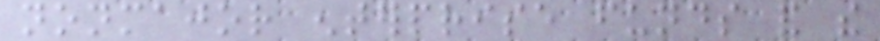nonmajor enterprise funds and the
